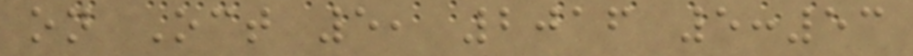on Oct 5, 2016 5:53
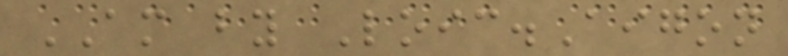AM by Loic.Aigon
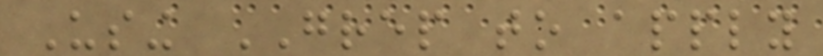Using GREP to apply
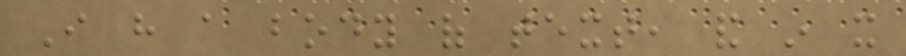I have a body of text, and in it
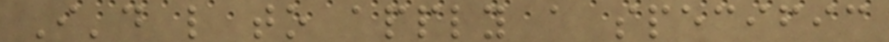I'd like to apply a specific
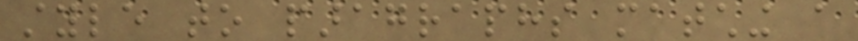style to paragraphs matching a
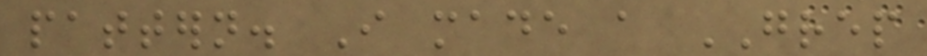pattern. I made a GREP
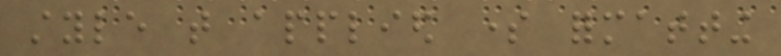style that applied some formatting
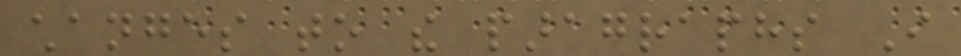changes to the paragraphs I
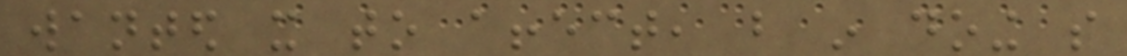wanted it to affect, but in doing so
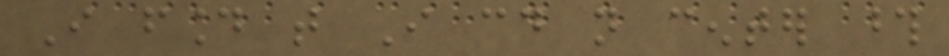I found that I could not center those
